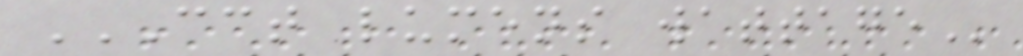CCT LUMENS WATTAGE
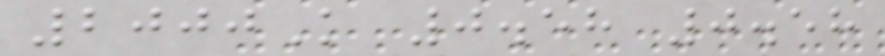2000K 0.58 0.58
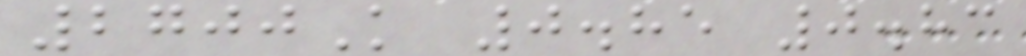2700K 0.85 0.83
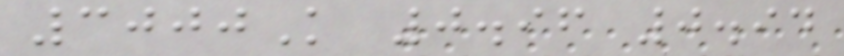3000K 0.96 0.94
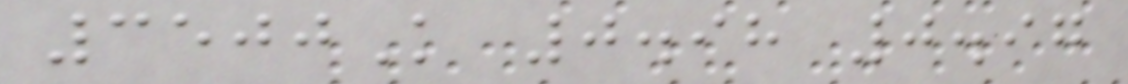3500K 0.98 0.97
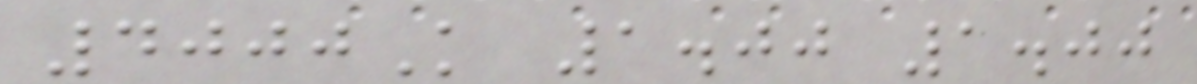4000K 1.00 1.00
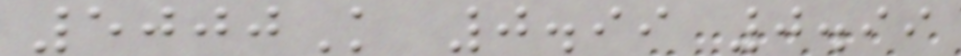5000K 0.99 0.99
